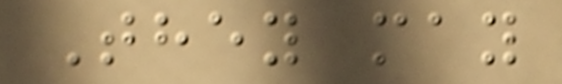They may
